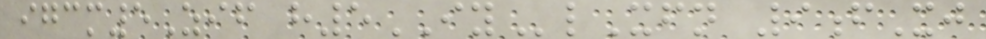igcm5Zif h5IYlXfn 9fXj
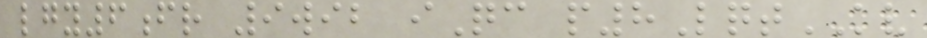lgy6fr 9wib iQc p8LqtKV
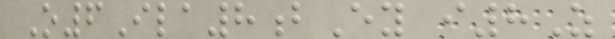O6Ila8bEy i8Z
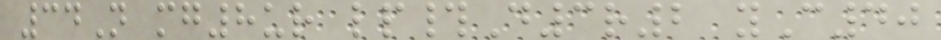34N mg8ur lp#D3r2 yC40
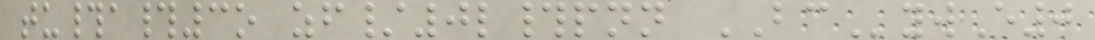tu#a#3o zf/0l#pnn BCywE0
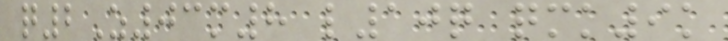q2Z03m8 l10q qmk9k
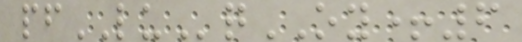pfLUqOY+6
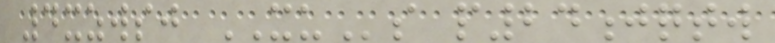4xzwsj XUs p24jqtw
